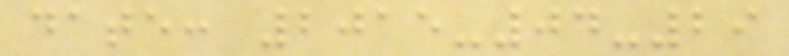date: 2015-04-29
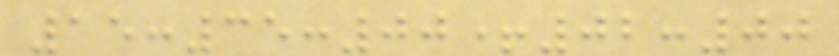15:35:00+02:00
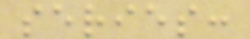series:
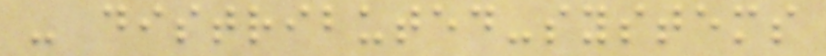- distributed-systems
